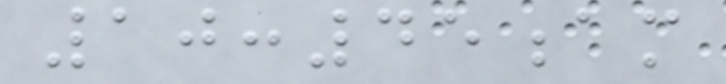10:45am
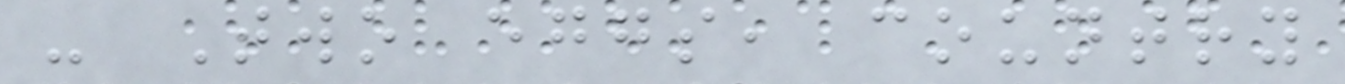- Two eggs, country
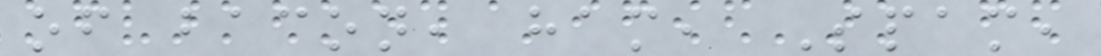of bacon, ham, Spam,
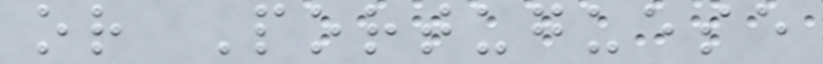or Portuguese
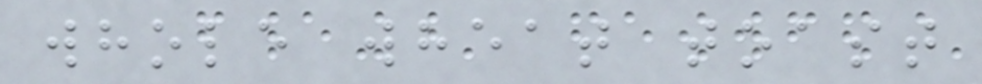whole wheat toast
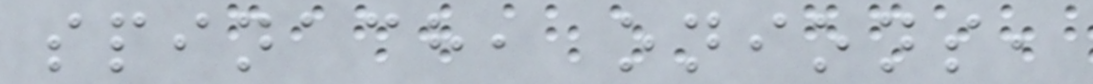spinach, onions,
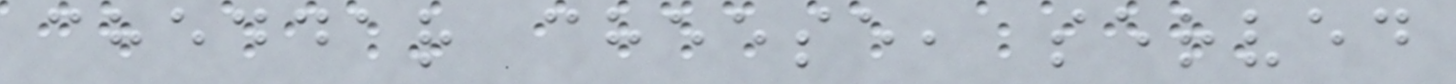cheddar cheese, served
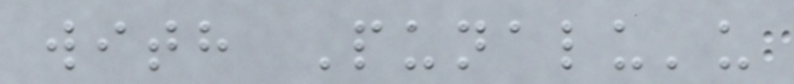with Punalu'u
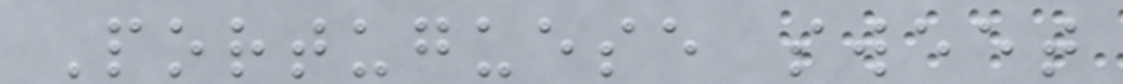Portuguese sweet
